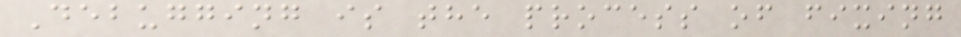Debugging is the process of fixing
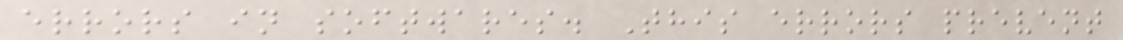errors in softwares. This errors prevent
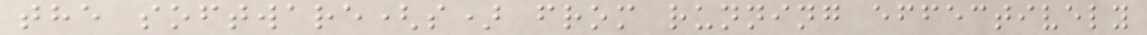the software(s) from running effectively
